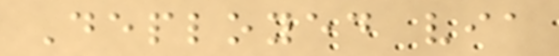Deployed via
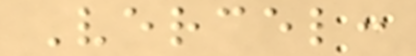Vercel:
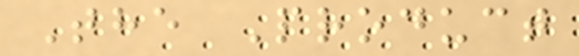The Product
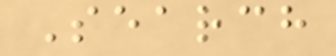Search
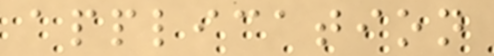application
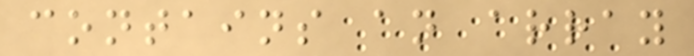contains an array
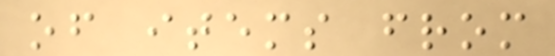of items from
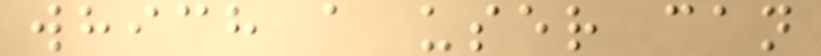which a user can
